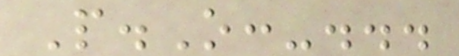P.O:-...
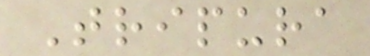Tripura
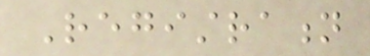Registration
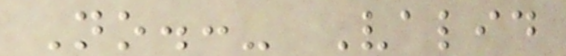No.:- Valid
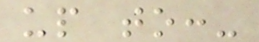up to:-
